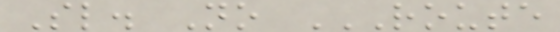Sl. No ROUTE
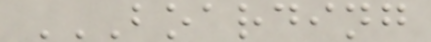BOARDING
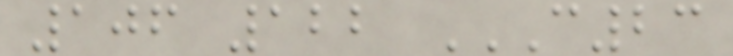106 122 C23
